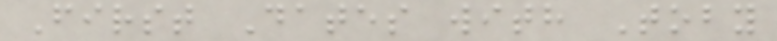First Dates with Toby
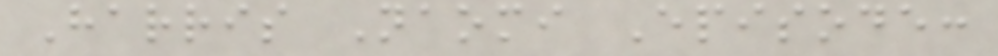Harris Naomi Episode:
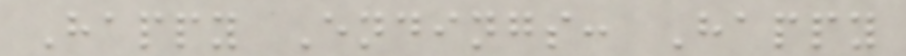Happy Endings: Happy
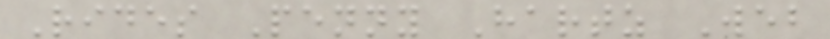Rides Penny Hartz Web
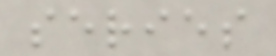series
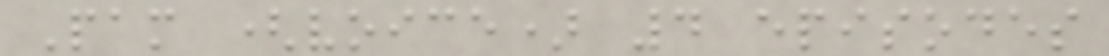Pam (voice) 4 episodes
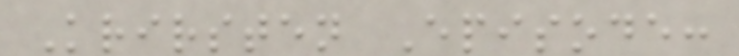Krirsten Episode:
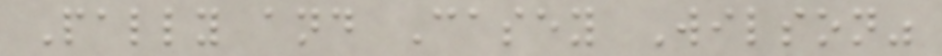Pally and Casey Wilson"
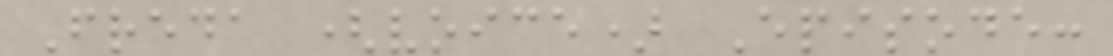Freda (voice) Episode:
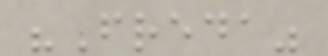"Freda"
